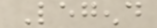Legend
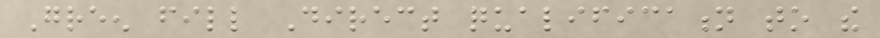Green fill Direct qualification to the
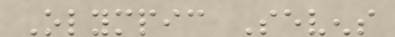Olympic Sevens
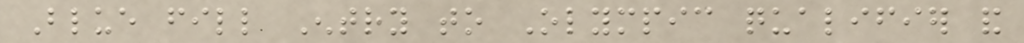Blue fill Entry to Olympic qualifier and
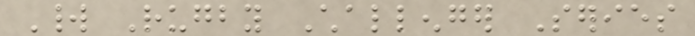World Rugby Challenger Series
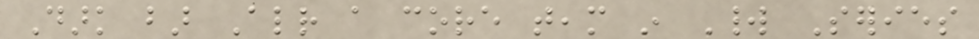Dark bar Already a core team in World Series
